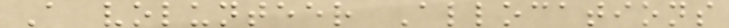A volunteer Allocations
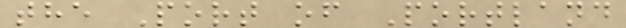the Port of Portland
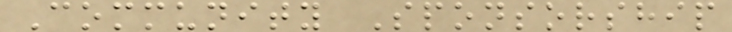Community Sponsorship
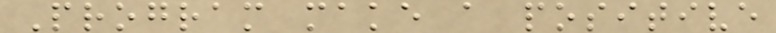Program make a positive
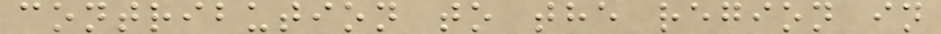contribution to the region in
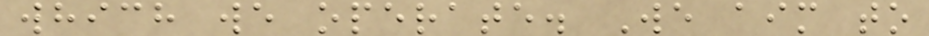which we operate. We aim to
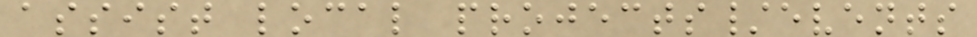assist local projects/events
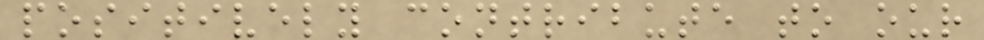positively contribute to our
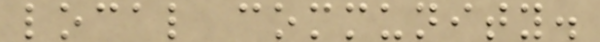local community.
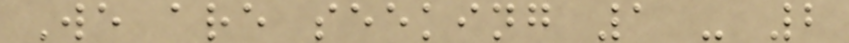We are seeking 1 - 2
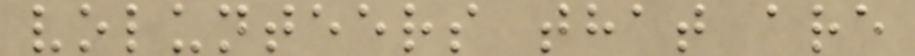volunteers that are
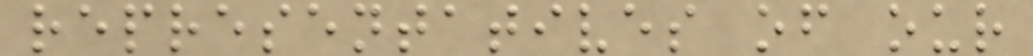representatives of our
